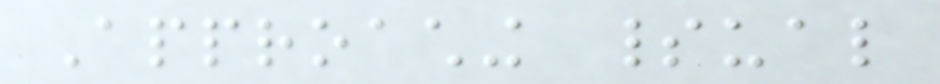Approaching spiritual
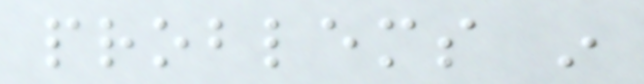problems in
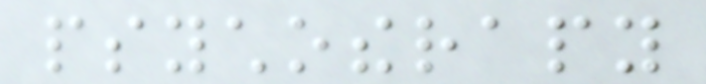psychotherapy
